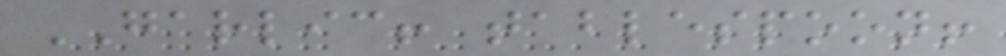GARLIC! tablespoon!
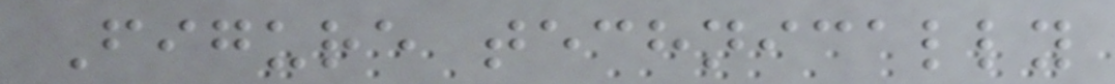Figure technically
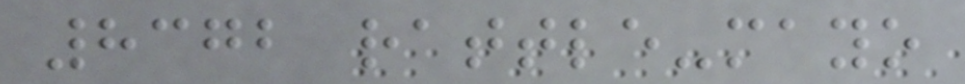8372 rattle-mayo
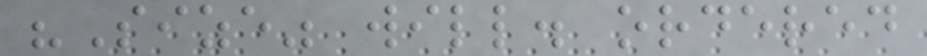"Size" will. ordered
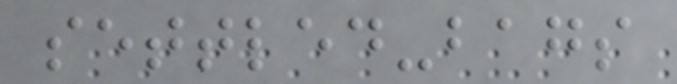settled-bags
